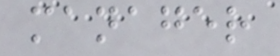manager
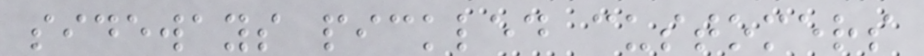sideways pickled customers
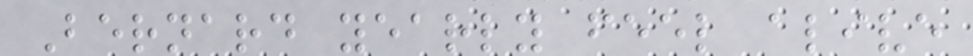Bernard yearly feel alive
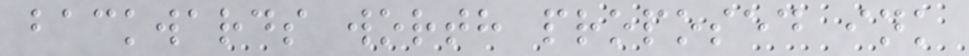backwards worth proposed ink
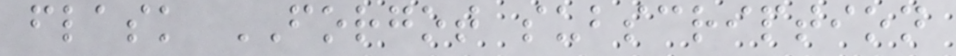flask FORGOT subscription
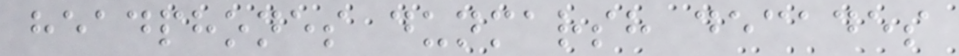headphones dunmarsh decades
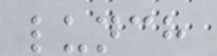lunch
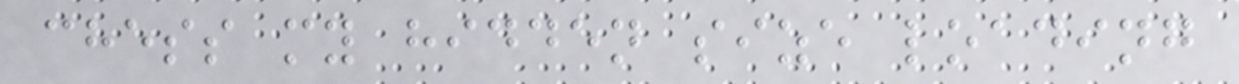chess my hidden size loading
